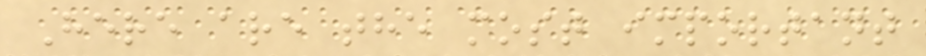Here are the most important
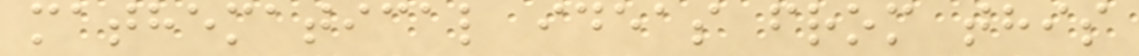mathematical ideas from this
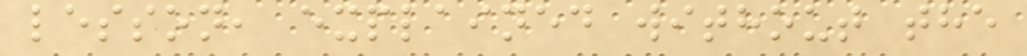lesson, explained without the
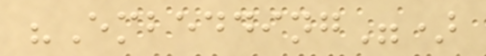"Embedding")
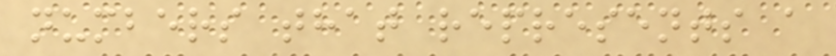numbers that represents a
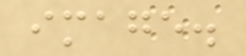image.
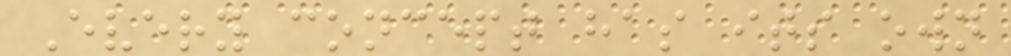Every concept has its own
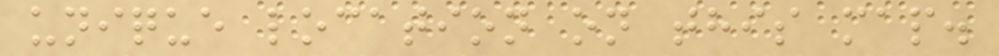unique location on this map.
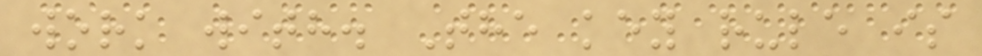work with. The key rule is
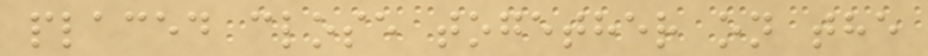placed close together on the
